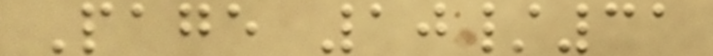Page 10/31
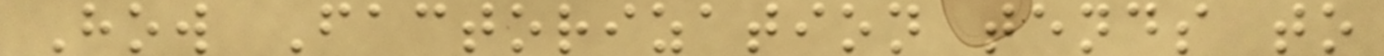How Factorization tends to
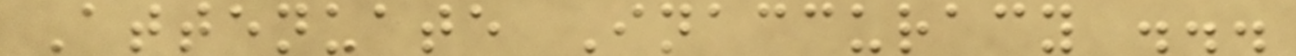Attenuate Inaccuracy ...
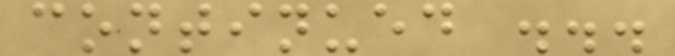continued ...
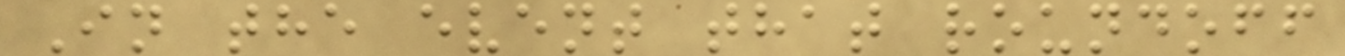In the event that roundoff
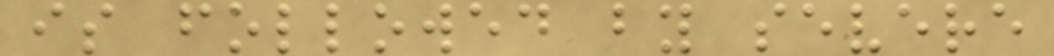is followed by severe
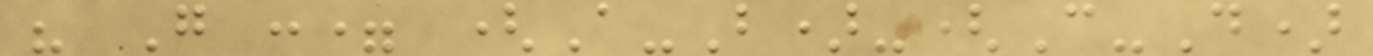" G := (A-B)-(C-D)
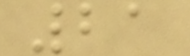21
